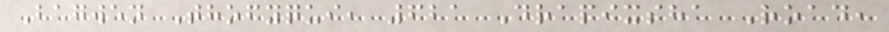Bagwen Thofyqui, 621 Drapixsha Road,
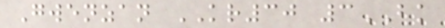Gwenzan KR30 3BK
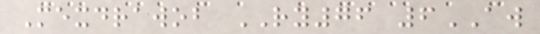Mexdrawob RY76 6AW
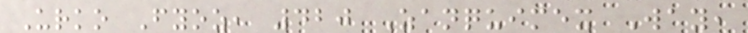Urko Fyoz, 420 Zanquimex Way,
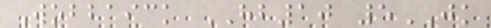Wobbaick HB10 5JK
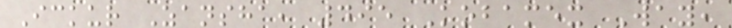Ickur Zansha, 495 Kobamex Way,
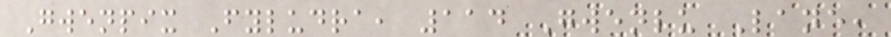Gwenpix Fyludra, 114 Gwenlu Lane,
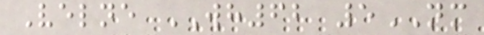Velne WH62 5NM
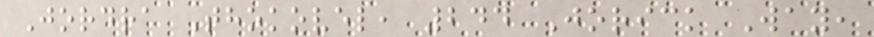Jordra Thokovel, 244 Jorick Way,
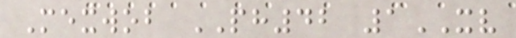Mexwob PH42 1XV
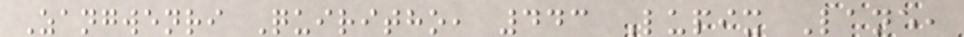Zangwenri Quiritho, 443 Lupix Lane,
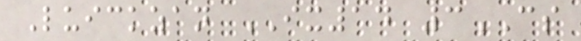Luickzan IX14 3CS
